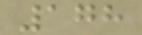178
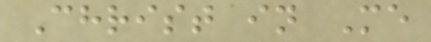Christ in Me
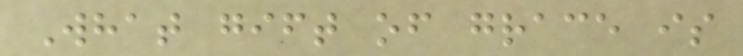What gift of grace is
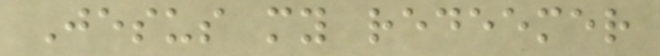Jesus my redeemer
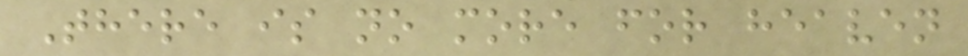There is no more for heaven
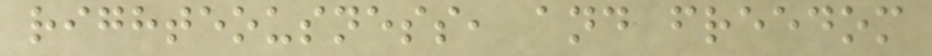righteousness, and freedom
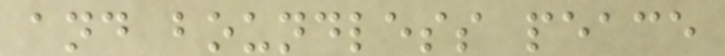and boundless peace
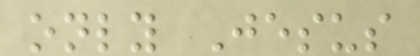only Jesus
